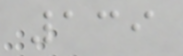139
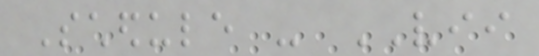Schedule - VII
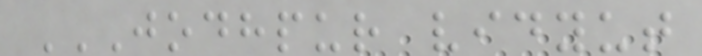JODHPUR VIDYUT
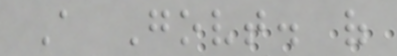A Govt. of
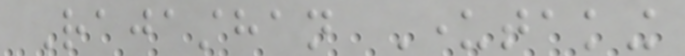Rajasthan Undertaking
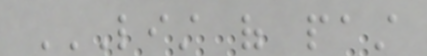LIST OF PAST
